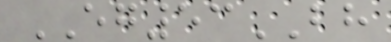EG53BH
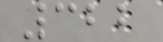322
